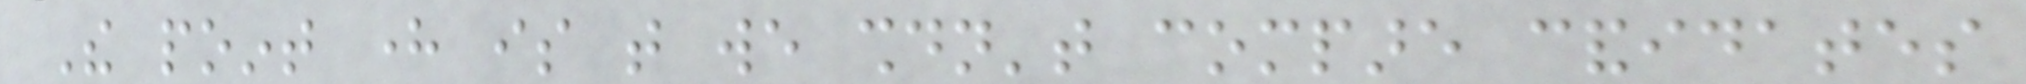The point here is that we shouldn't compare candidates
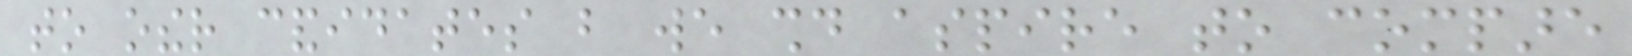to other candidates but we should aspire to compare
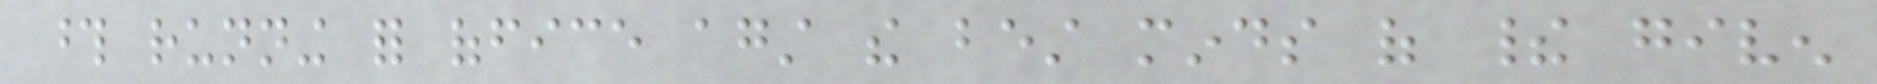those running for office against the best minds of their given
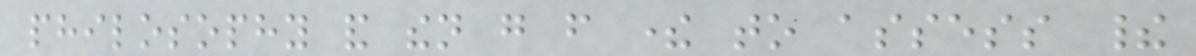philosophy and then go from there to assess their
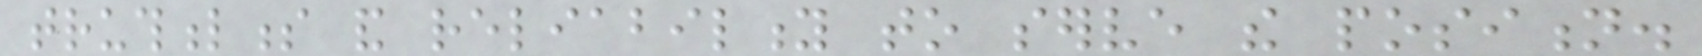truthfulness and reliability to serve the position.
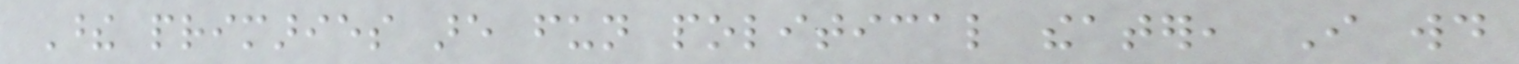These primaries are fun political theater, I would
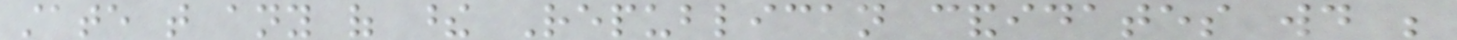state that any of these Republican candidates would be
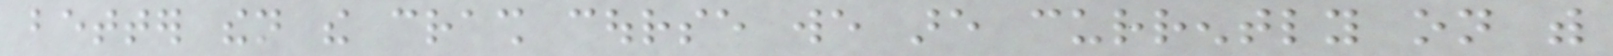better then the crash course we are currently on with
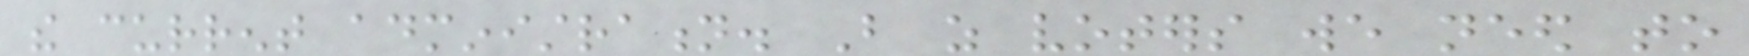the current administration. But as voters we need to
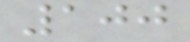100
